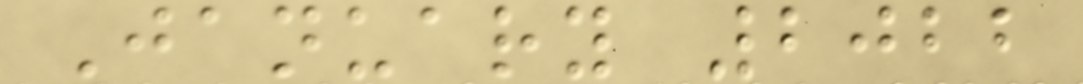January 2022
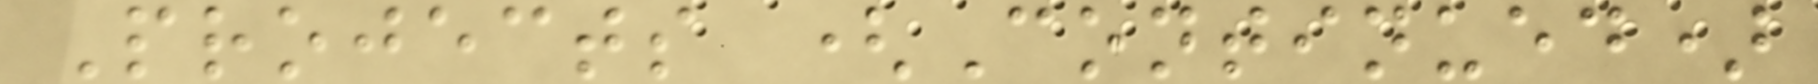Projects (Continued)
